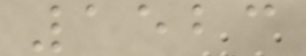1523
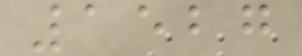1527
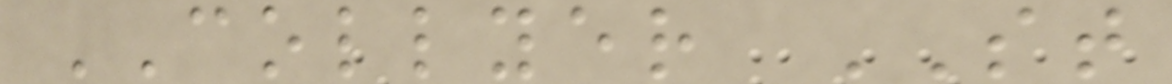COLLYER ST
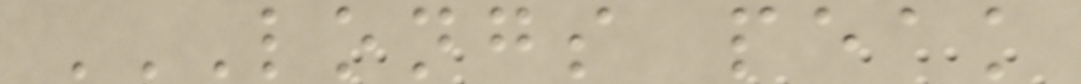LONGS PEAK
